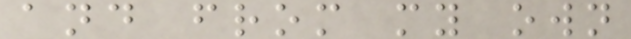and from my own
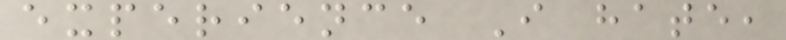experience I hate,
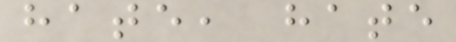hate, hate
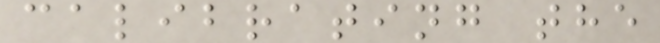calibrating the
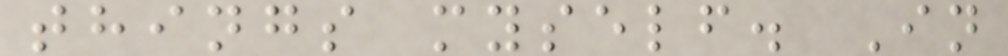things myself. In
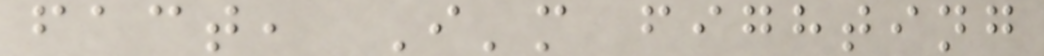fact, I'm fighting
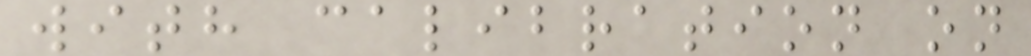with calibration on
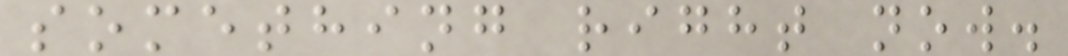something right now.
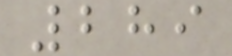289
